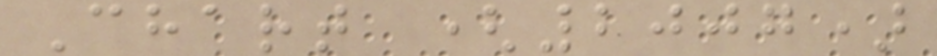Chart (2007)
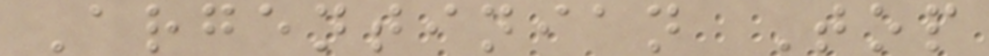Argentinian Top
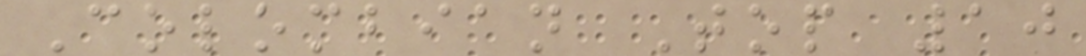Colombian Top 10
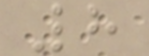8
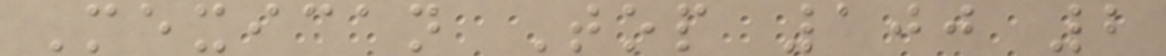Mexican Top 100 2
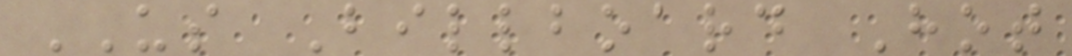US Billboard Hot
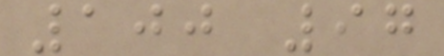100 97
